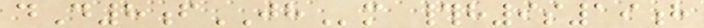dD8fJHm #h9s19h
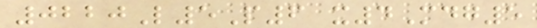0220L5P6 x4Mdg5
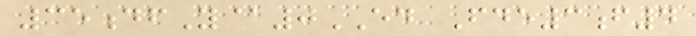35dfY@0ED Fde3f4
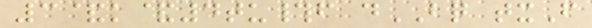3&k&4tu#f dBQ txF
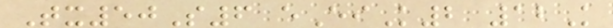Tx50S6 eEiK2 12K
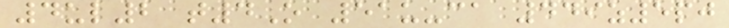4ul2 t4O 51u-ca 449z5pj
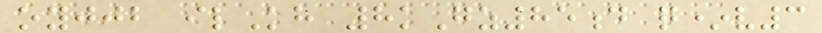oyjjb ilKh 8kGz85d q*v3
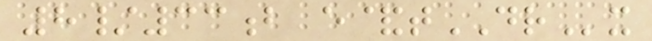8/33b e&tDRx
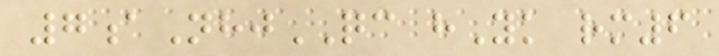7aNhjQC hYk rm6
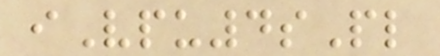iVpu4sPl
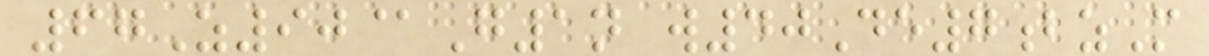67Z90@G1n w40De7bzM
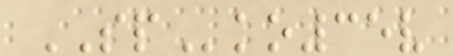SPko35v
